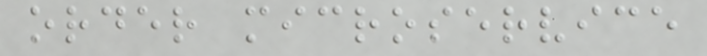order microservice
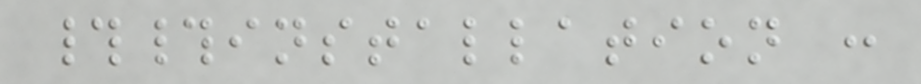##installation :
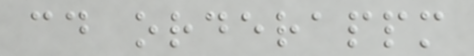cd orderappm
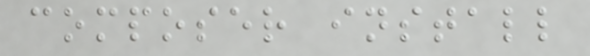composer install
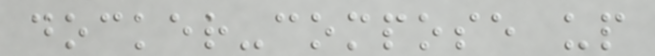docker-compose up
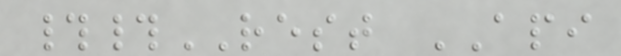##REST API
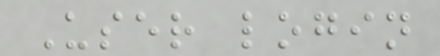User login
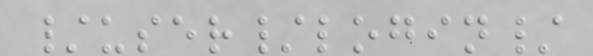/user/login/
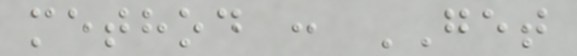method : GET
